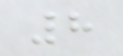8
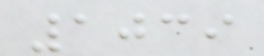1039
